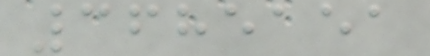3685151
